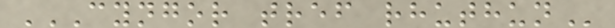CYNGOR TREF RHUTHUN
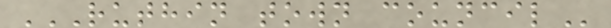RUTHIN TOWN COUNCIL
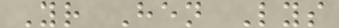Yr Hen Lys
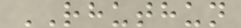RHUTHUN
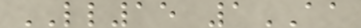LL15 1AA
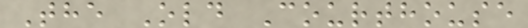The Old Courthouse
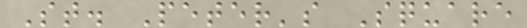St. Peter's Square
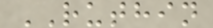RUTHIN
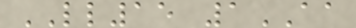LL15 1AA
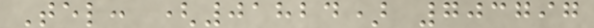Tel: (01824) 703797
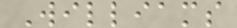Williams
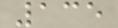135
